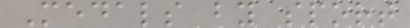Medals by sport
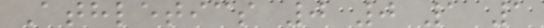Athletics 0 0 1 1
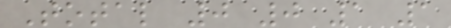Total 0 0 1 1
